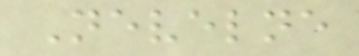Nevelne
